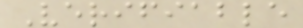Verifiable
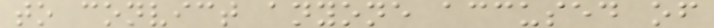to convict anyone accused of
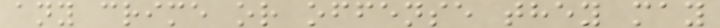any crime or offense they may
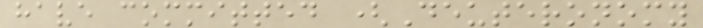have committed (Deuteronomy
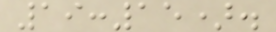19:15).
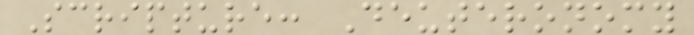Scripture: Deuteronomy
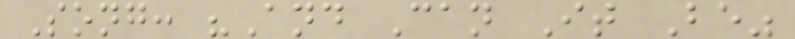Song: "And Can It Be"
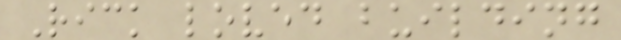Rick loved building
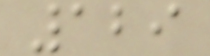129
